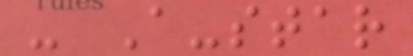- A-star
